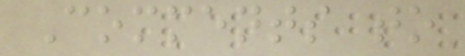Comments to
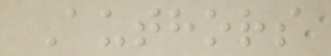Authors
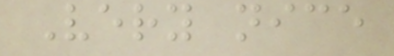Very nice
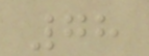78
